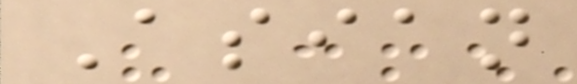Asian
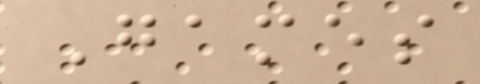Games
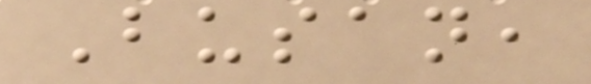Busan,
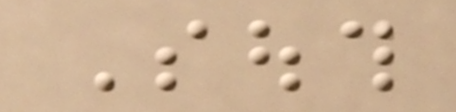South
